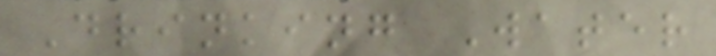Drinking Water
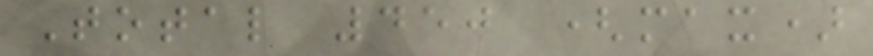Total 450 (max)
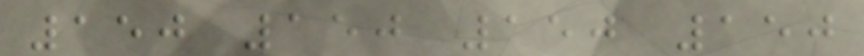150 150 150 150
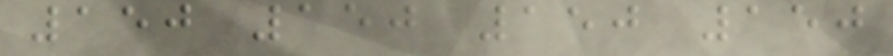150 150 150 150
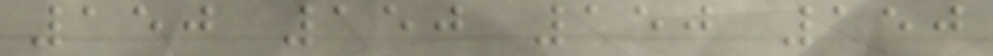150 150 150 150
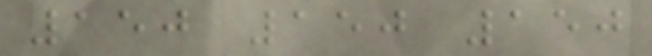150 150 150
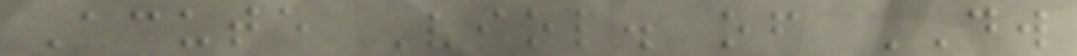Acute Viol. of DW
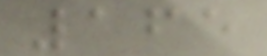165
